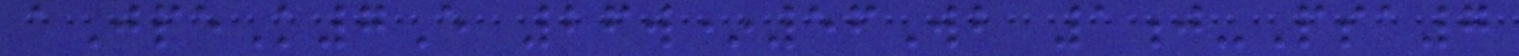aJpeK7E 26w*56Wb 1j-Psa7
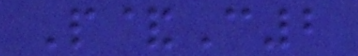P&C2
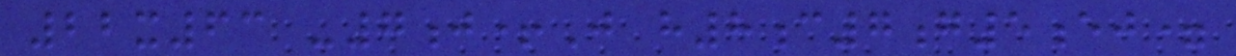22x63 -7j+J h8c7g5ej=
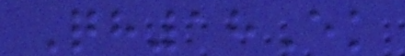Qh18Ek
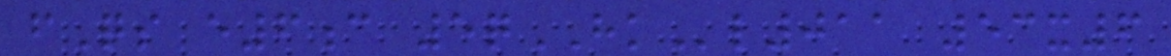fQs e6c 5qHKl011 53x6
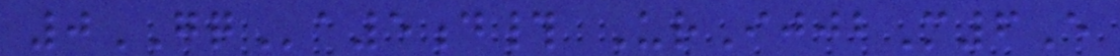0GQa5d# UrIjjbM6E
